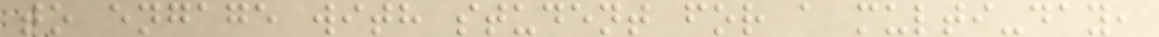to engage with student for a multi-day,
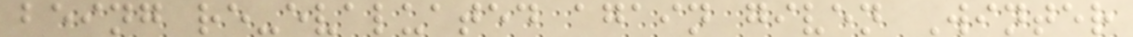being re-evaluated again given Winter
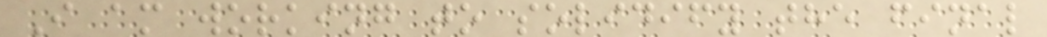I am working to solidify the final
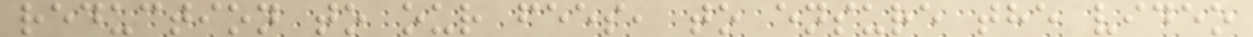reduction to our fees, to ensure the video
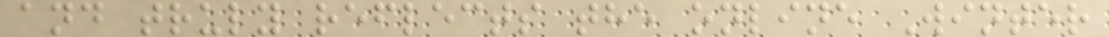and truly reflects the online Winter
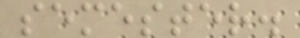semester.
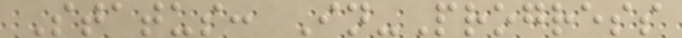Status: In-Progress
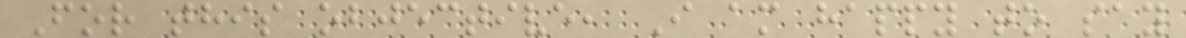For this objective, I am happy to say
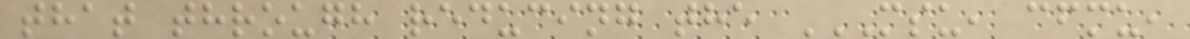that through reducing the MSU, CFMU,
